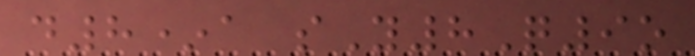d8*a sY8Q9o
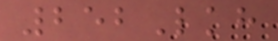252Lkh
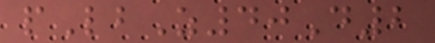pLbZ40D2
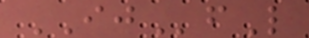IJfL
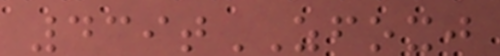439tZFOXJ
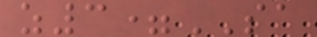z3=SA
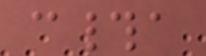c#a
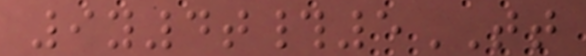9y4t#5TT
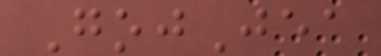GojJea
